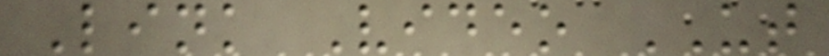Link Video UT
